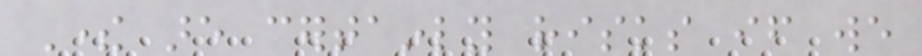There are certainly risks if we
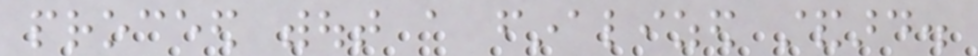proceed without a finalized standard.
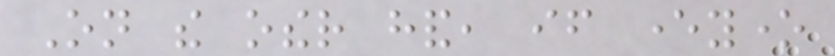On the other hand, if everyone
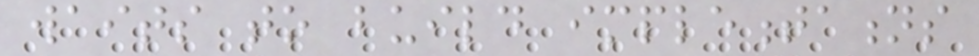waits to build implementations
